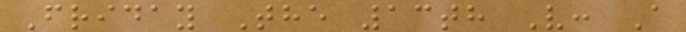Friday The 13th V: A
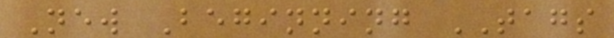New Beginning TAGS
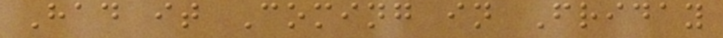Had it Coming in Friday
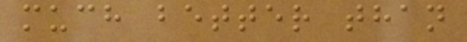much better than
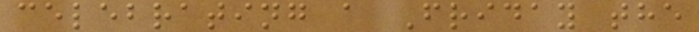celebrating a Friday the
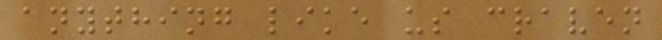anything like us craven
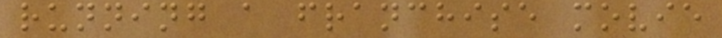running a franchise movie
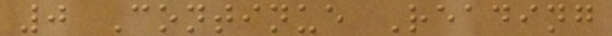0 Continue Reading
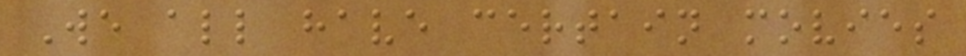We all have certain movies
